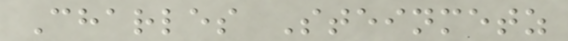Charles Steinmetz
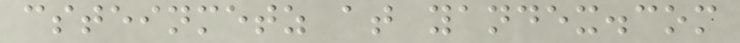csteinmetz at yandex.com
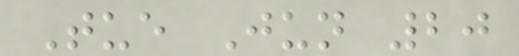Tue Jun 20
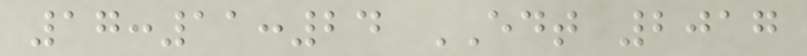17:11:24 EDT 2017
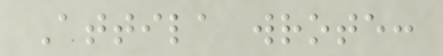Attila wrote:
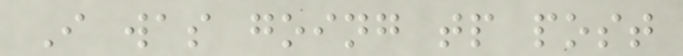I was going tp post
